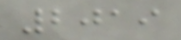2019
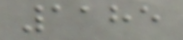1185
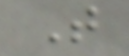T
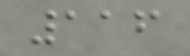116
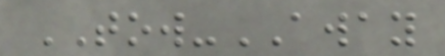TOW-AWAY
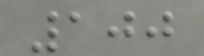100
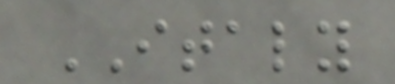ITALY
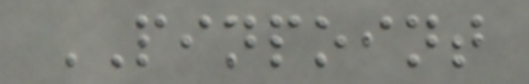PINPOINT
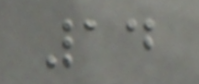14
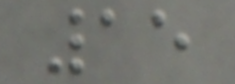15
